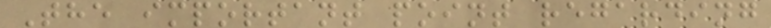The important point regarding
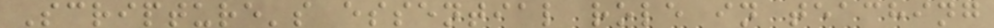Scripture's essential role in teaching
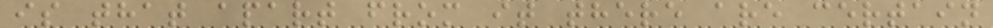is that apart from it there are certain
